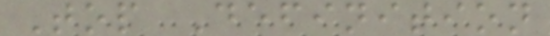Top Definition
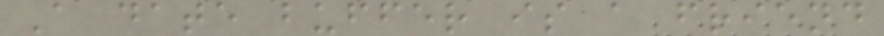A date buffer is a friend
